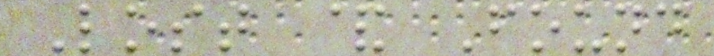Lost & Found
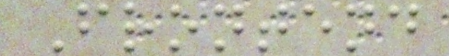Frontend
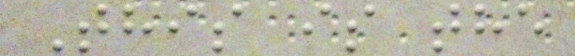This is the
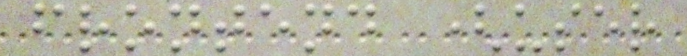frontend (user
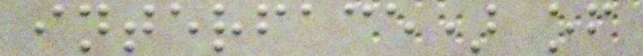interface) of
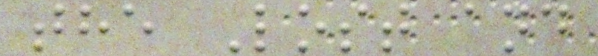the Lost and
